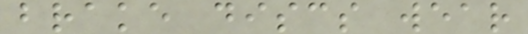brake discs wear
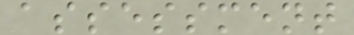assessment
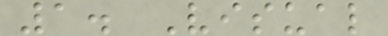1. Visual
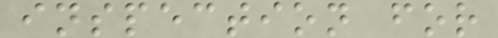inspection for
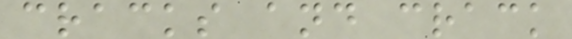cracks and crack
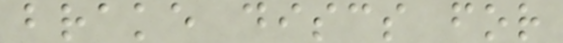brake discs for
